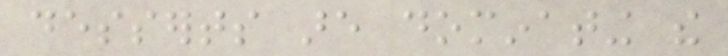desserts are dominating the
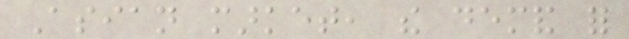Asian market, the demand for
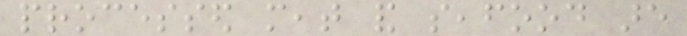processed meat and seafood are
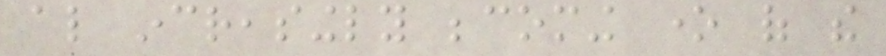also increasingly becoming one of the
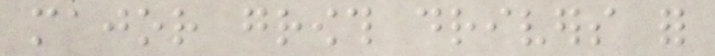major growth drivers for
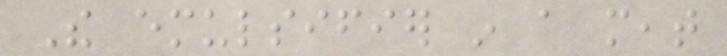The emulsifier in a meat
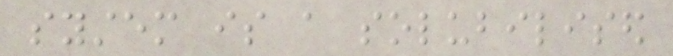system is a solubilised
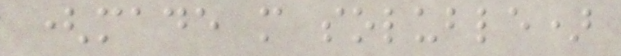(made more soluble)
